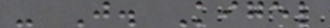- J. Kigel
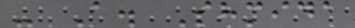- A. Shmida
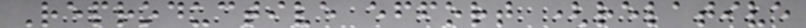Reproductive effort (relative
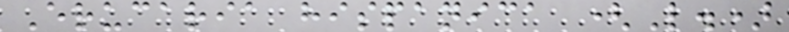Erucaria hispanica (L.)
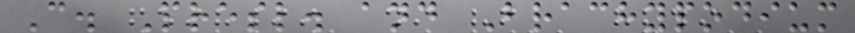C. Presl. and Brachypodium
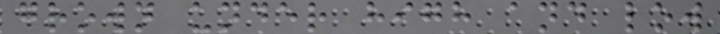grown under high and low
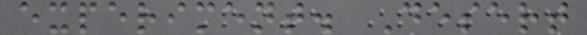experiment. Desert
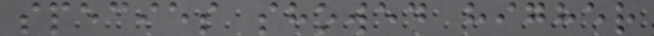species showed higher
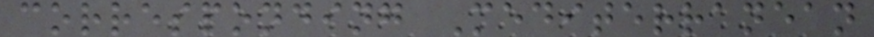corresponding Mediterranean
